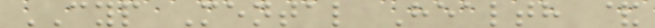CYP Mental Health &
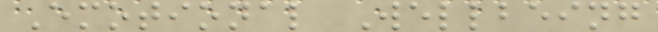Emotional Wellbeing
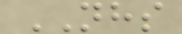NHS
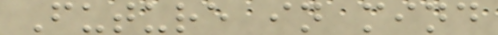Future in mind
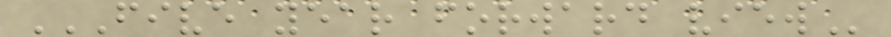FIVE YEAR FORWARD VIEW
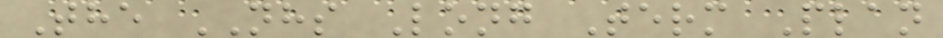The NHS Long Term Plan
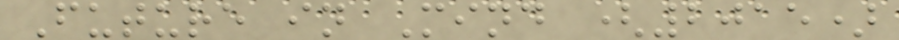Future in Mind (2015)
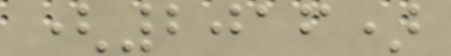(2016)
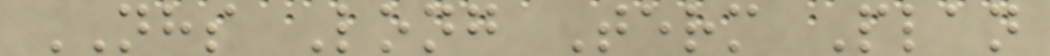NHS Long Term Plan
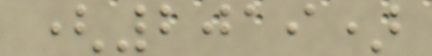(2019)
